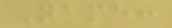Name:
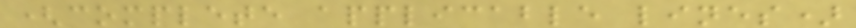(complete applicable lines)
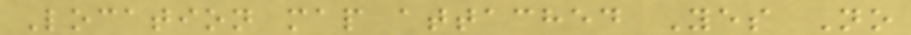Location map attached Yes No
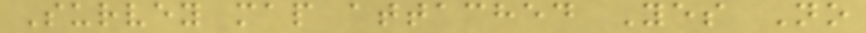Survey map attached Yes No
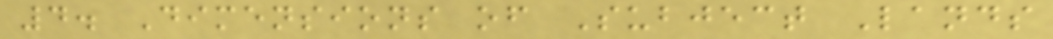4. Dimensions of Subject Lands
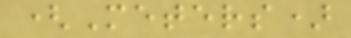(Meters)
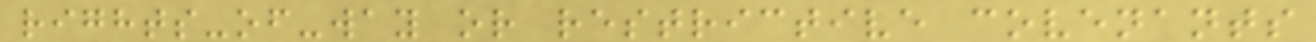rights-of-way or restrictive covenants
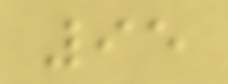95
